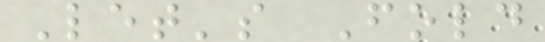Let's Fold
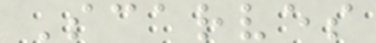Scarves
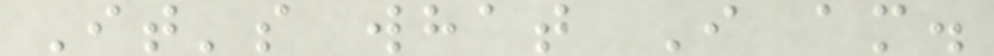It's what I am.
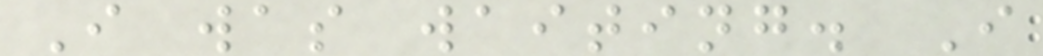I was waiting. I
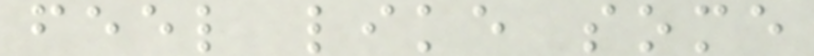feel like some
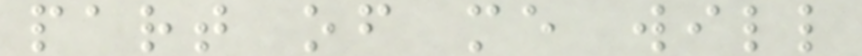part of me will
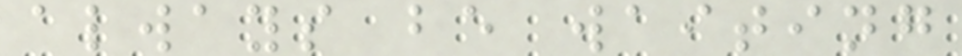always be waiting
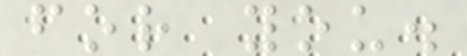for you.
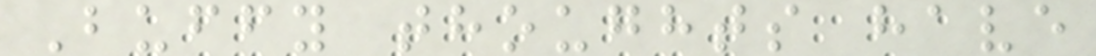Buffy thoughts have
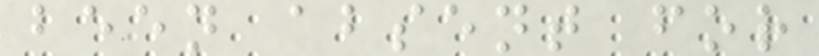been absent for
